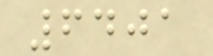6401
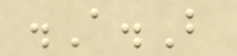.A.B
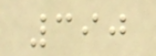390
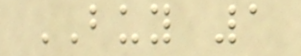BUY 1
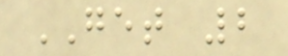GET 2
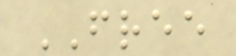FREE
